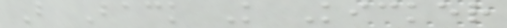B Back K Kicker
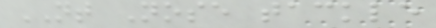NT Nose tackle
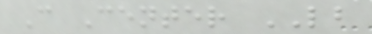C Center LB
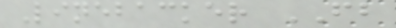Linebacker FB
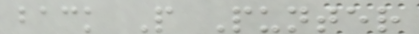back P Punter
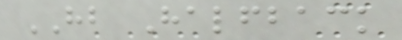HB Halfback
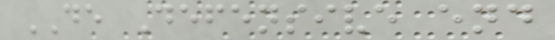DE Defensive end
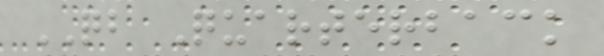QB Quarterback
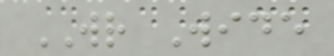WR Wide
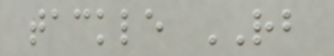tackle RB
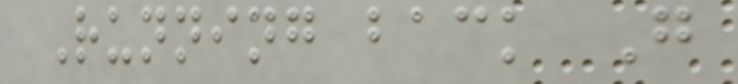Running back G
